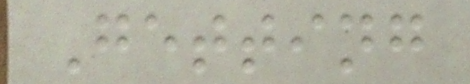Getting
